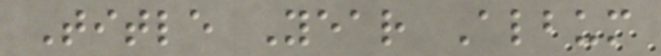Title Year Album
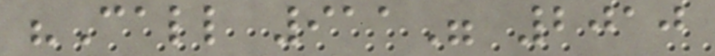"Call 911" 2010
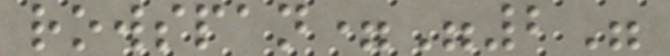rowspan="2"
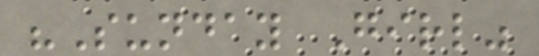"Sunday Girl"
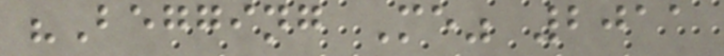"Begging Me" 2011
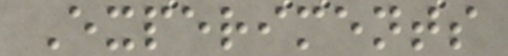Experiments
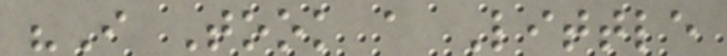"I Took a Little
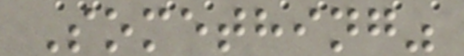Something"
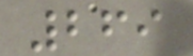269
